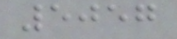5057
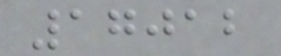17012
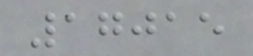17015
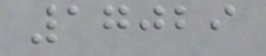17029
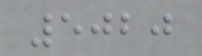5020
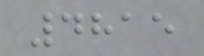4815
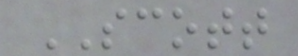SCOTT
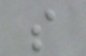s
